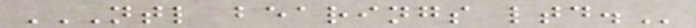NTL BEARINGS LTD.
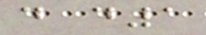d d1
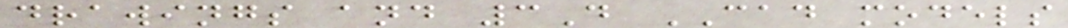drawings and 3D CAD models
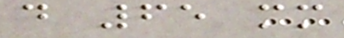d 65 mm
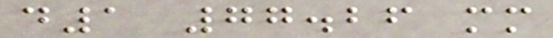d1 77.26 mm
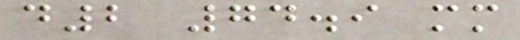d2 74.9 mm
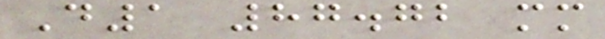D1 87.72 mm
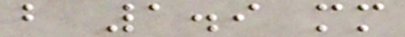b 1.9 mm
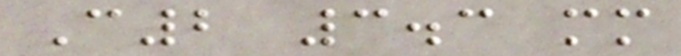C2 3.3 mm
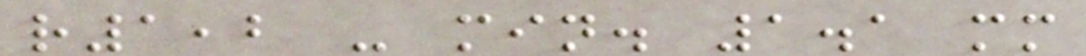r1,2 - min. 1.1 mm
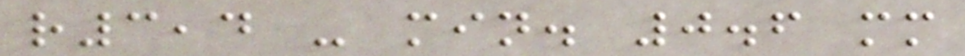r3,4 - min. 0.6 mm
